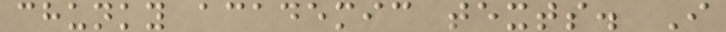chunky academic texts. I
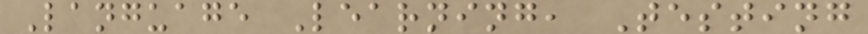Language Learning, Testing
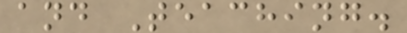and Teaching.
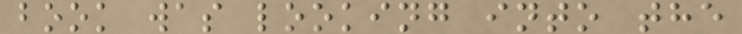book was looking into the
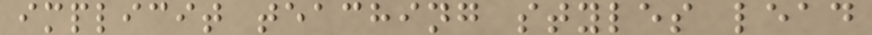implicit teaching styles lead
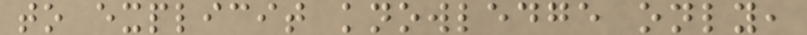to explicit knowledge only,
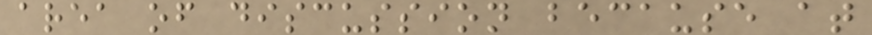area of discussion because at
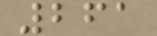261
